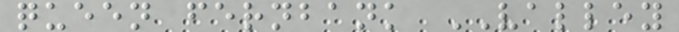queen fernbank VALLEY
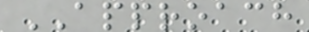APPROACH
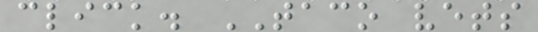click. TACO vets
